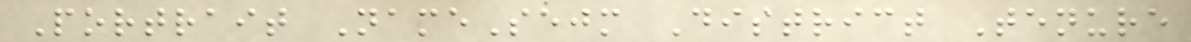Portrait NameSejm District Tenure
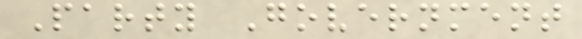Party Government
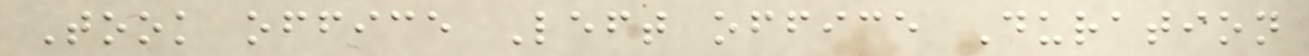Took office Left office Duration
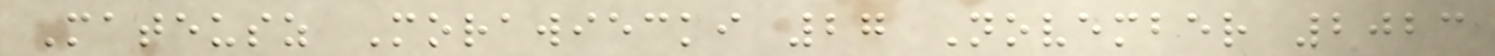Mateusz Morawiecki 27 November 2023
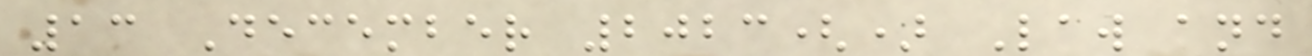13 December 2023() Law and
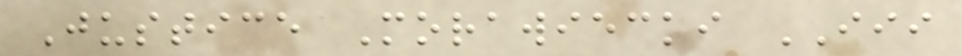Justice Morawiecki III
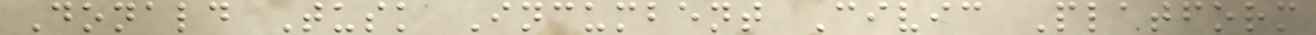Donald Tusk Incumbent Civic Platform
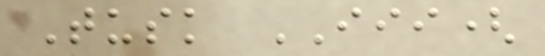Tusk III(
